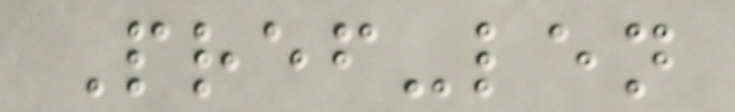Pref-len
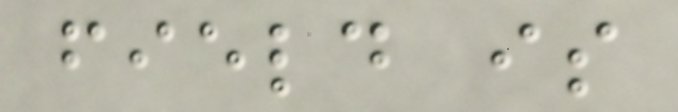field is
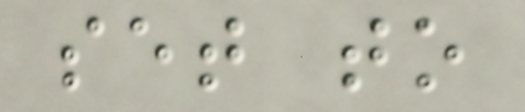set to
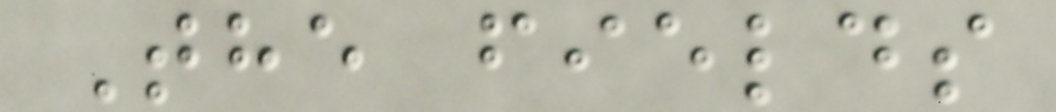The fields
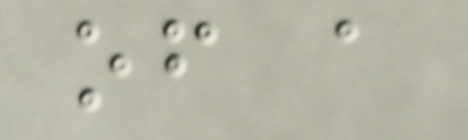of a
